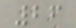26
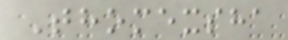Thomexsha
